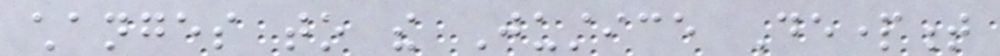changes to the Justice Department
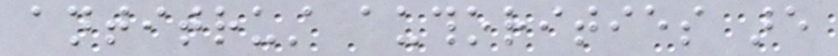antitrust authorities are
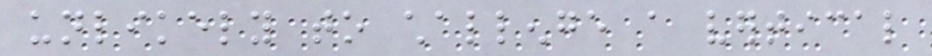unlikely to challenge a vertical
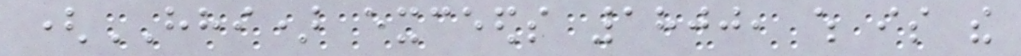(HHI) exceeds 1800, which is the
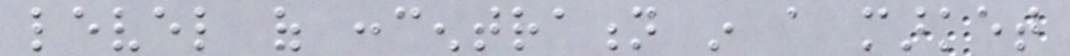level of concentration in a market
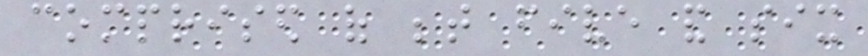comprised of between five and six
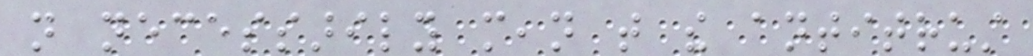not necessarily mean that the antitrust
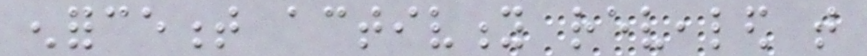enforcement activity revealed that
